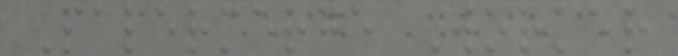Papermerge Worker
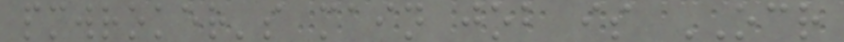pmwroker's main job is OCR
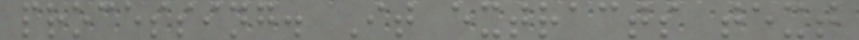processing. It extracts text
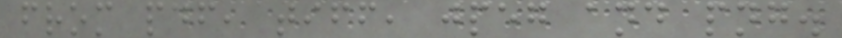from pdf, tiff, jpeg and png.
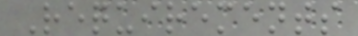Requirements
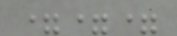===
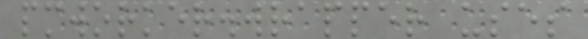pmworker.wrapper uses
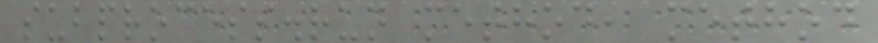subprocess.run method, method
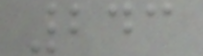243
